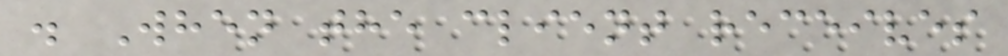. When the client receives
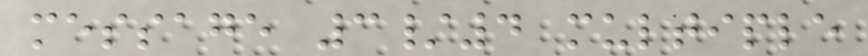message 3/4 multiple
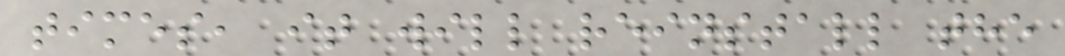times, it will reinstall the
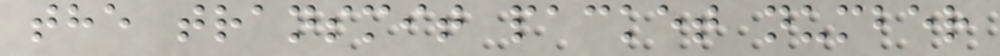the transmit packet number
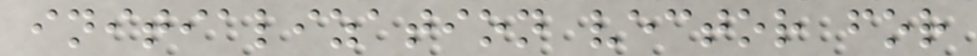initialization vector for
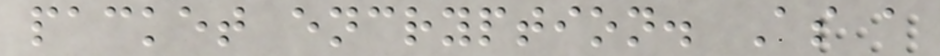packet encryption. As a
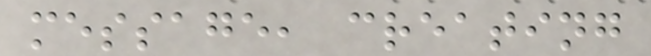message, creating
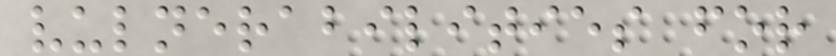vulnerabilities for
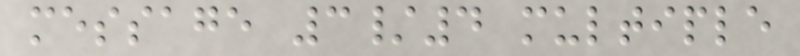message 3/4 multiple
